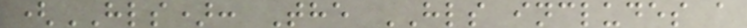(HLS): The HLS includes a
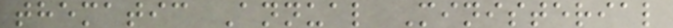thematic Annual Ministerial
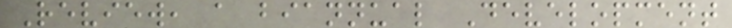Review, a biannual Development
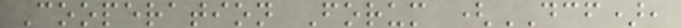Cooperation Forum (DCF),
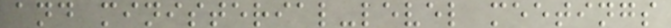and ministerial-level meetings
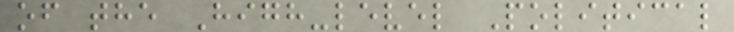of the High-level Political
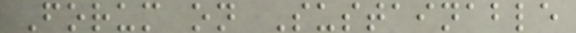Forum on Sustainable
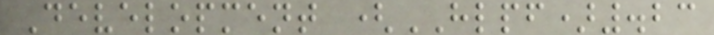Development (HLPF).23
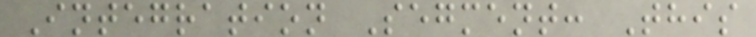Integration Segment: This
